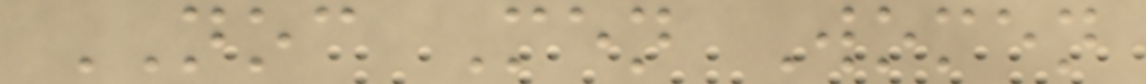NOC Men Women
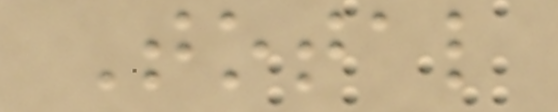Total
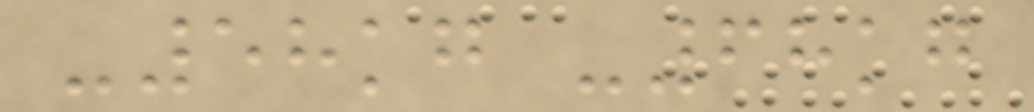-58kg -68kg
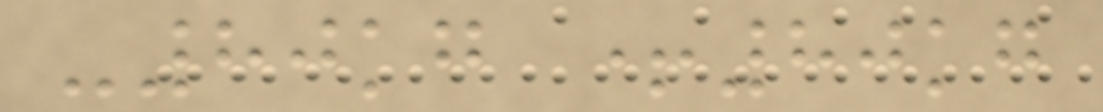-80kg +80kg
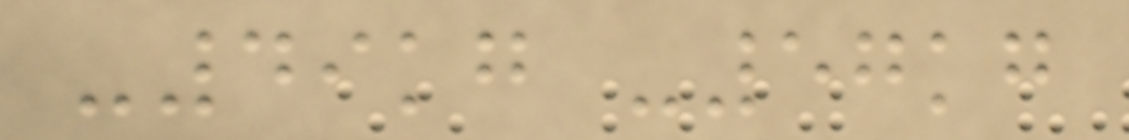-49kg -57kg
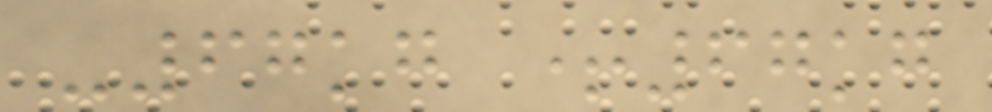-67kg +67kg
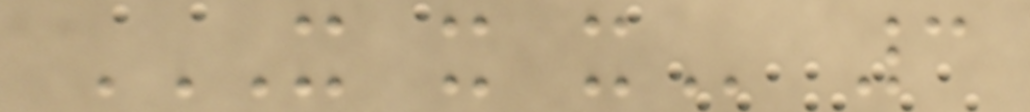X X X 3
